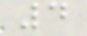4
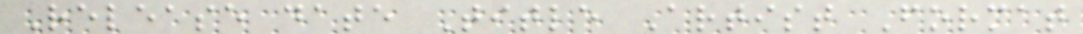Release date Title Artist Format
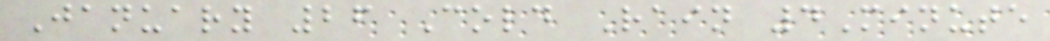January 26 Cold Rain 4Minute
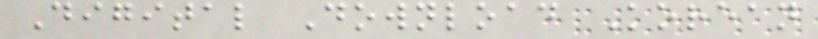Digital Download Korean
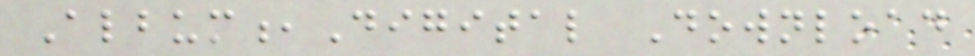Album,Digital Download
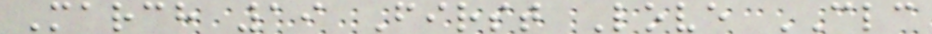March 19 First Love CLC
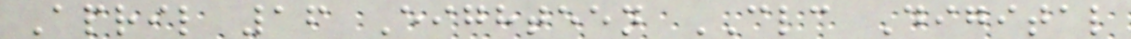April 16 Eighteen CLC Digital
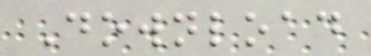Download
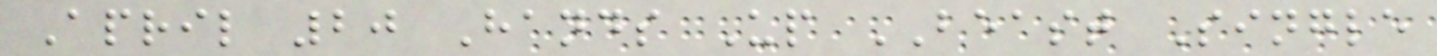April 20 Hands Up BEAST Single
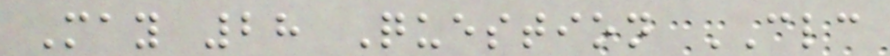May 28 Question CLC
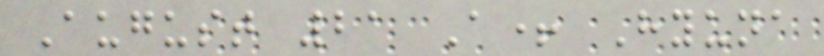August 21 A+ Hyuna
